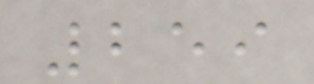259
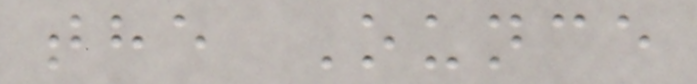the Ounce
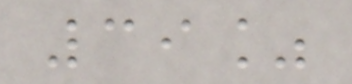39%
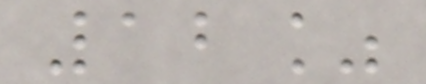12%
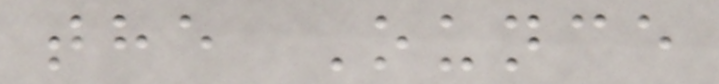the Ounce
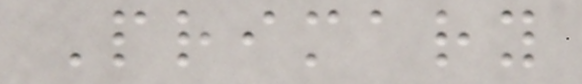Primary
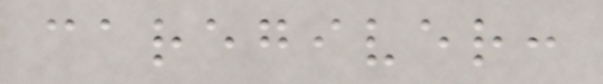caregiver:
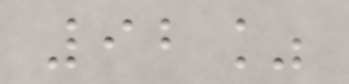92%
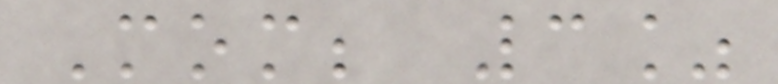Mom; 3%
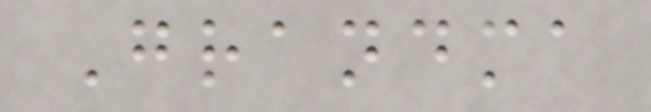Grandma
